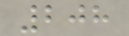208
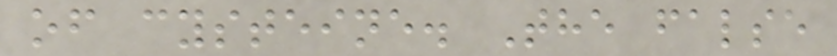of cysteine. The false
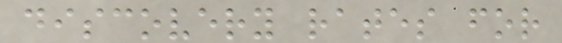discovery rates for
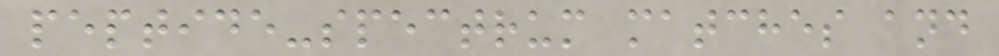peptide-spectrum matches and
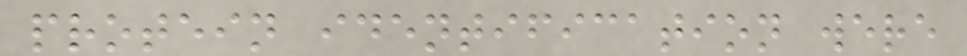protein identification were
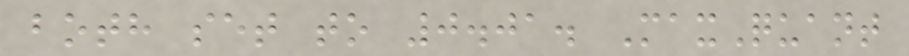both set to 0.01. MaxQuant
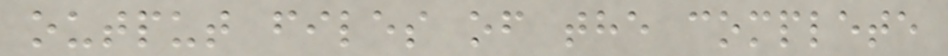output files of the complete
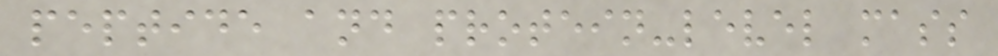peptide and protein-level mass
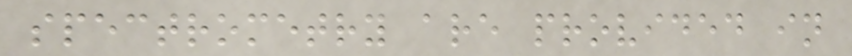spectrometry are provided in
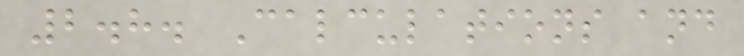2.8. Calculations and
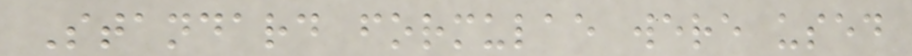Standard formulae were used
